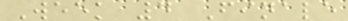Week 4 Finale
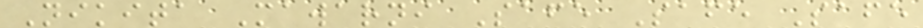Nikita Mawarni Safe Safe Safe
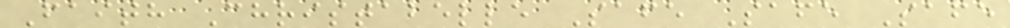Faith Christabelle Safe Safe Safe
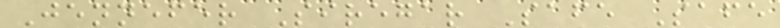Jennefer Siregar Safe Safe
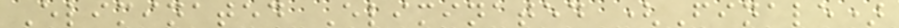Eliminated Eliminated (Finale)
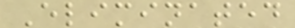Eliminated
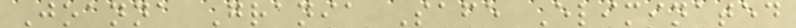Joanna Grania Safe Eliminated
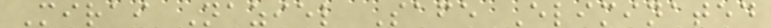Mirai Naziel Safe Eliminated
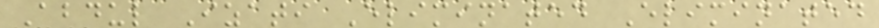Abdul Izati Eliminated Eliminated
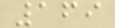169
